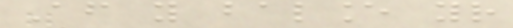After you balance your
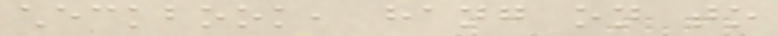checkbook, hang on to
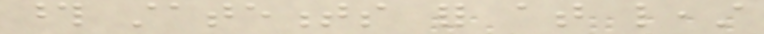those statements for at least
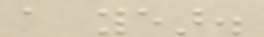a year.
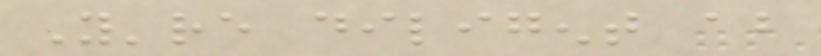You're diligent about
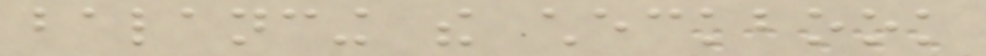balancing the checkbook
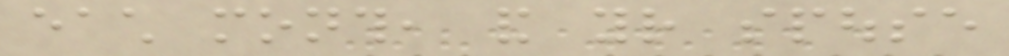each month, and your spouse
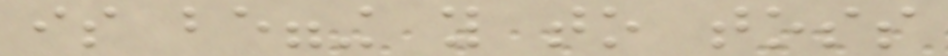is begging you to toss
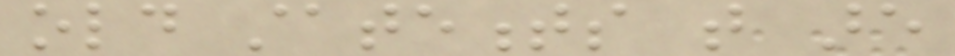old statements that are
